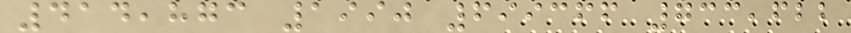414,873 1990 699366 733,622
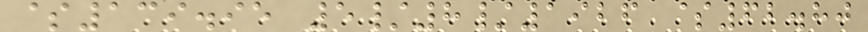$139.95 5/8/1926 $62.80
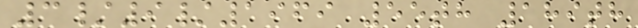3/9/1969 55th 189th
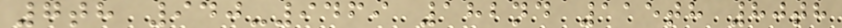7th 940-9469 182nd 115th 80th
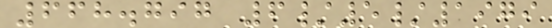668.797 6/5/1979
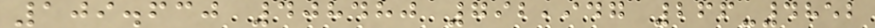109.630 408480 792,947 266-4852
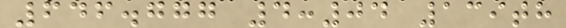646.777 4:04 139th
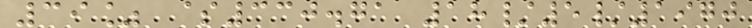39% $330.71 18/5/1970
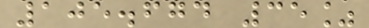105.674 35%
